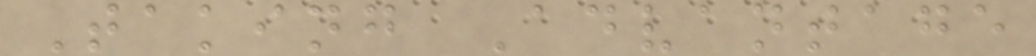Taking Advantage
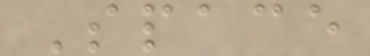Space
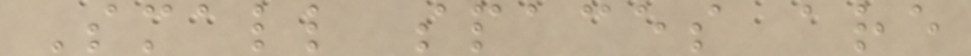Small spaces are
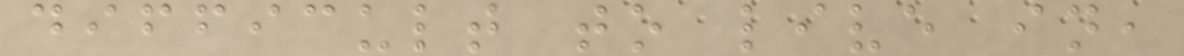difficult to live in,
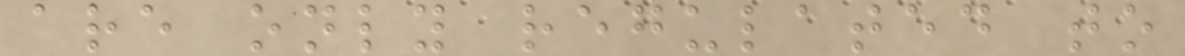are only regulated to
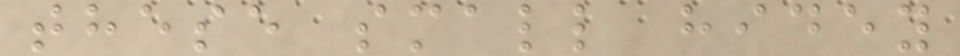these small hidey
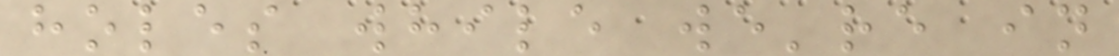holes while we're in
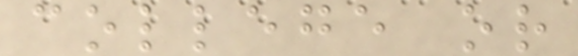college or
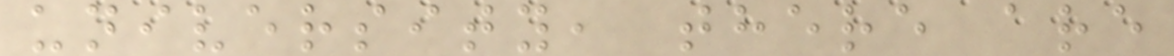university, there are
